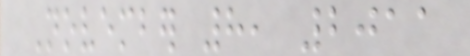November 8, 2011
